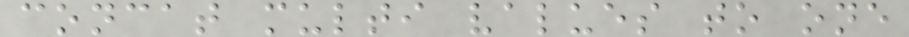concat multi values to one
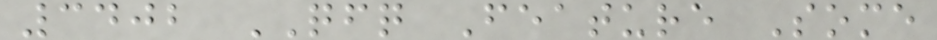3402 QFQ Feature Some
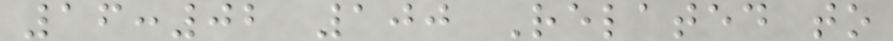16:02 100 Related to
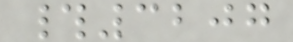#3207
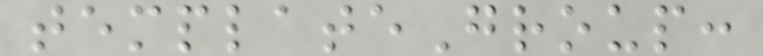templateGroup:
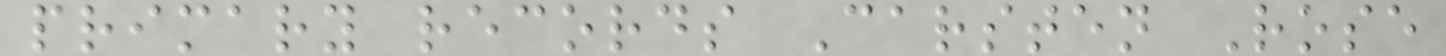primary records Carsten Rose
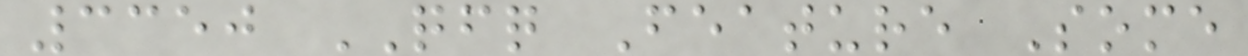3350 QFQ Feature Some
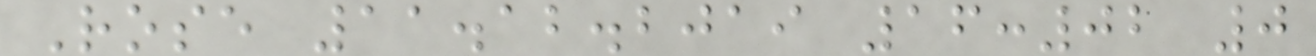Rose 11.12.2019 16:02 0
